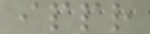ippr
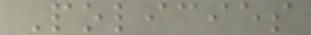Policies
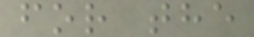for the
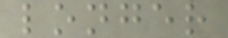longer
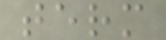term
